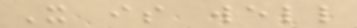It is well
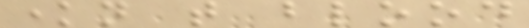known that blood
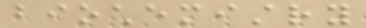biochemistry
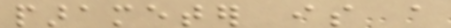parameter is a
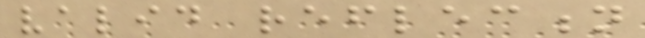valid reflection
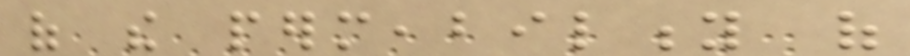of the permeability of
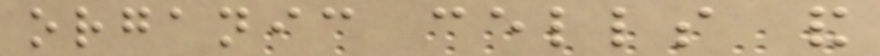organic cells and
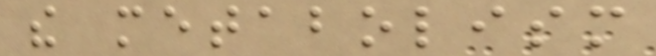the metabolism
